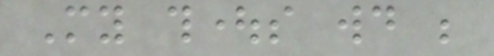My thoughts would be
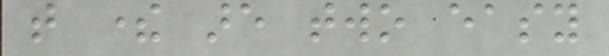that there are two easy
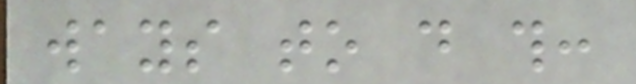ways to do this:
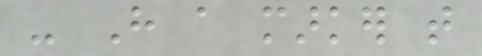- Have a marker that
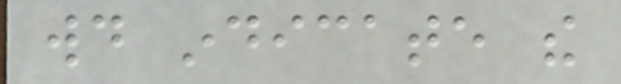would indicate the
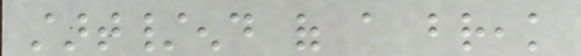start/end of a break
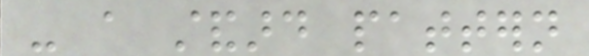- a standard pattern
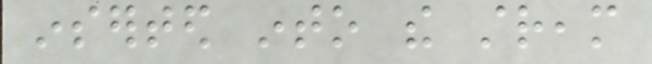inserted into the stream
